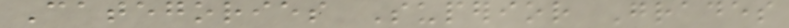Categories Superior Grades
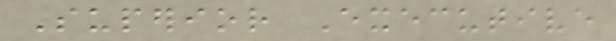Superior Executive
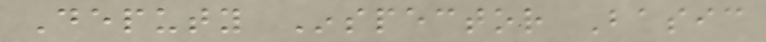Deputy Inspector Basic
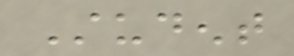Student
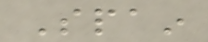Spain
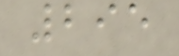295
